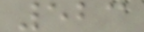523
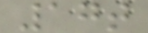17t
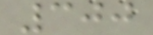300
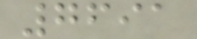7691
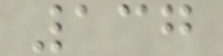137
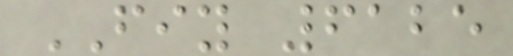FIY 6125
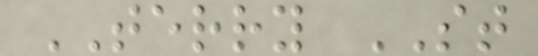TERRY ST
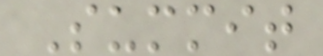Summit
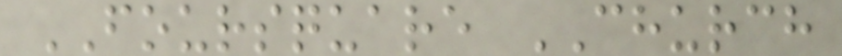FOURSQUARE CHURCH
